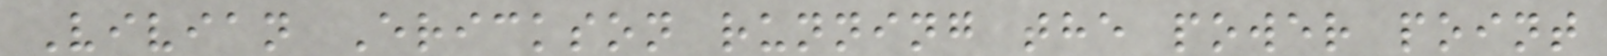Vivian Erickson running the power point
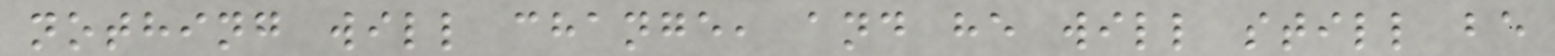nothing will change, and he will still be
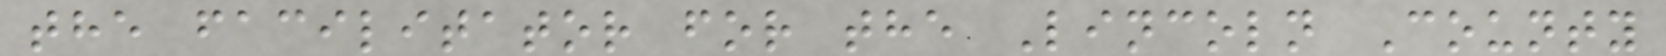the facilitator for the Lincoln County
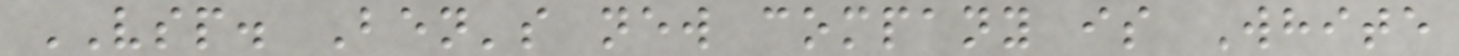VSP. Ben's new company is White
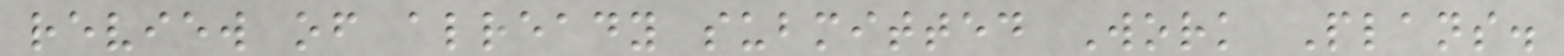review of already submitted Work Plans.
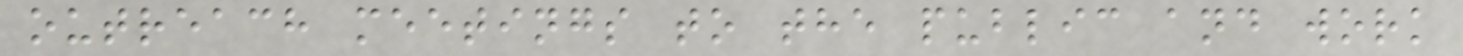outreach meetings to the public and work
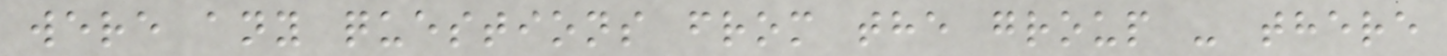were any questions from the group - there
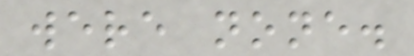were none.
